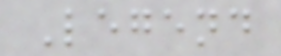Legend
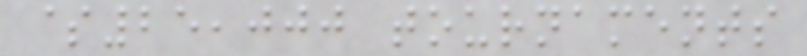$25,000 tournaments
